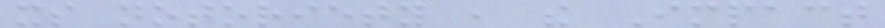its notoriety , the Impact
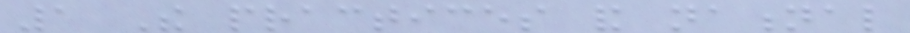1 The practices and national
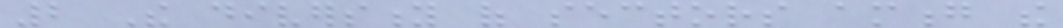2 The diversity of sectors among the
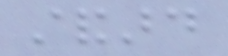standard
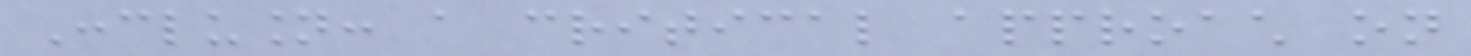Conclusion: a critical approach on
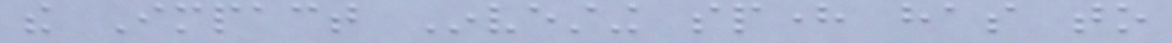the Impact Investing sphere has to
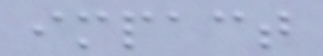impact
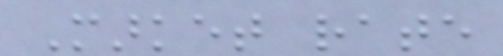Market rate
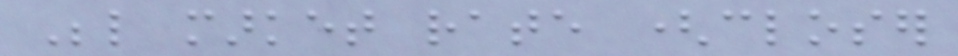Below market rate (closer
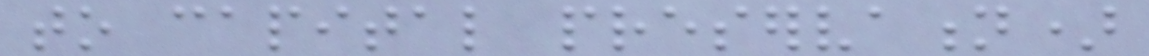to capital preservation)
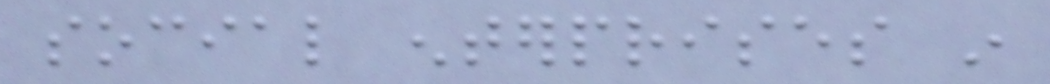social enterprises in
